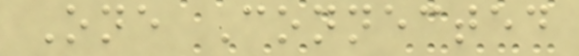One Connected
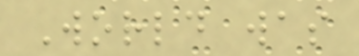World was
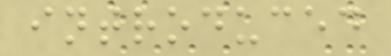introduced
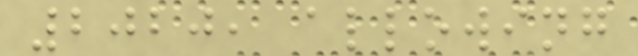2020, allowing
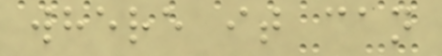where it can
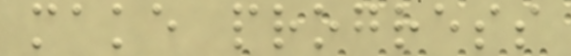make progress
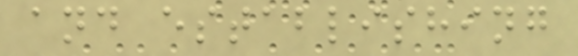and establishing
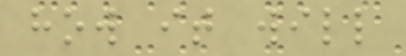how it will
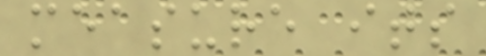measure its
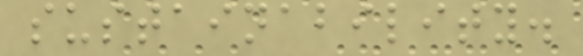sustainability.
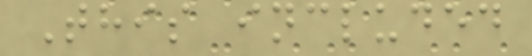This included
